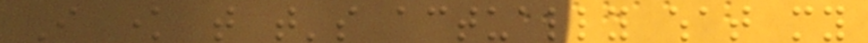I know that that's actually what my
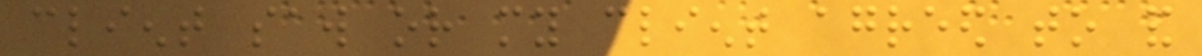client saw or my client agreed to and
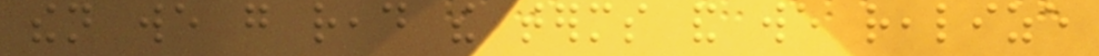then we go read the terms and we realize
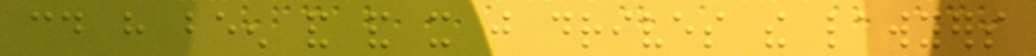could have been and and it just drives the lawyers
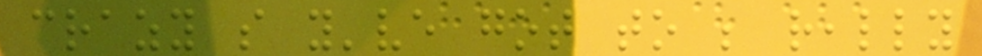crazy so you've got to be really
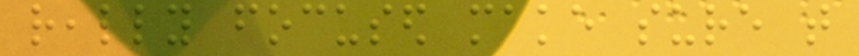really focused make sure that
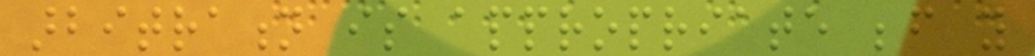arbitration is appropriate before you
